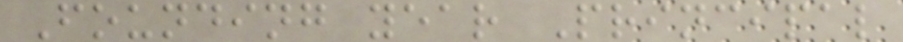Founding year Principal
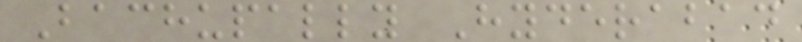Bachupally Hyderabad
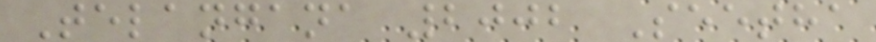Telangana 2002 Seetha
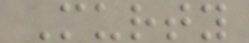Murty
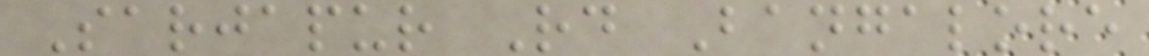Sarjapur Rd Bangalore
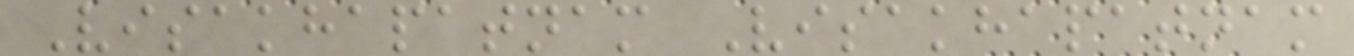Visakhapatnam Visakhapatnam
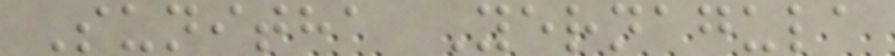Sunitha Yernagula
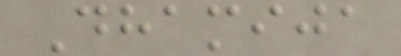Dhamija
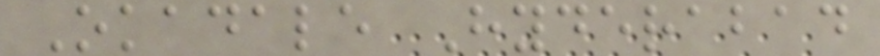Okadale Hyderabad
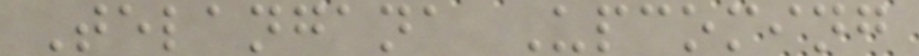Telangana Upcoming
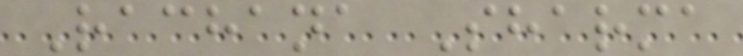Rachana Sharma
